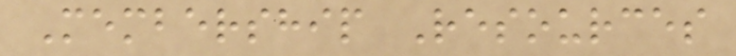Membership Resources
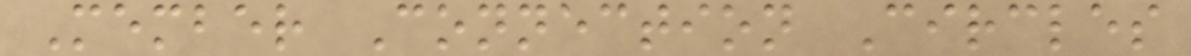Member Connection Circles
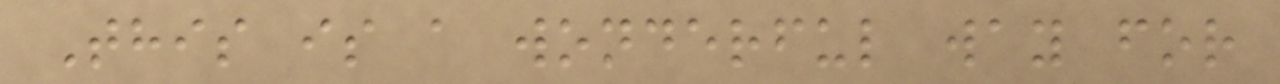This is a wonderful way for
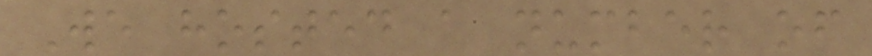We hosted a number of
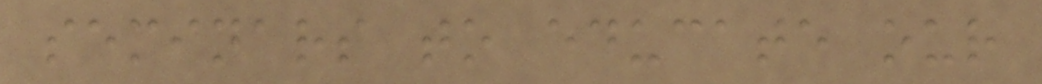seminars to educate our
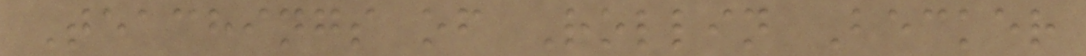Teachings of Rollin Becker
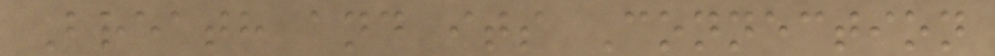Breath and its Connection
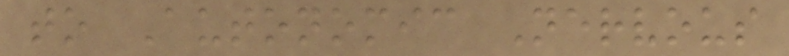to Autonomic Nervous
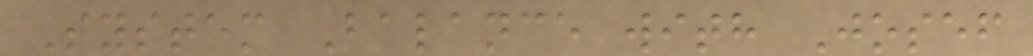System Balance with Josef
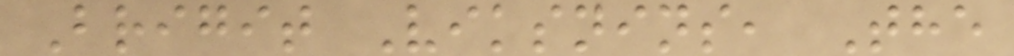Brigit Viksnins, The
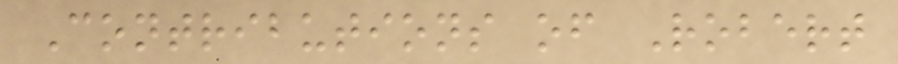Contributions of Robert
